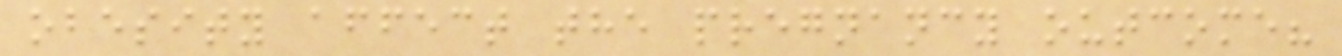obesity affect the pregnancy outcome?
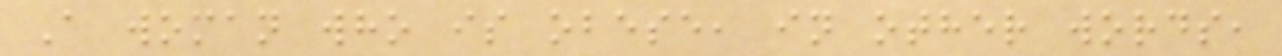A woman who is obese, in other words,
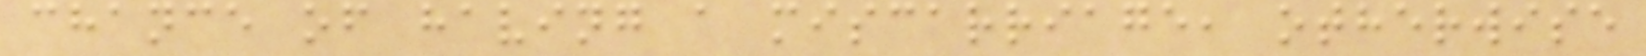chance of having a miscarriage, otherwise
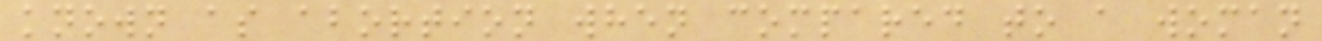known as abortion when compared to a woman
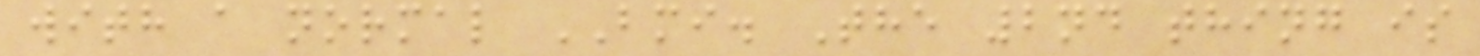with a normal BMI. The 2nd thing is
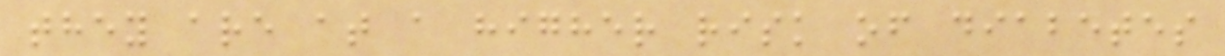they are at a higher risk of diabetes
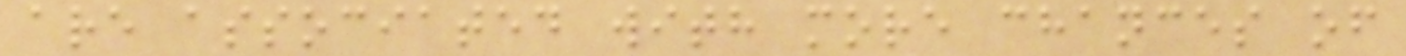are associated with more chances of
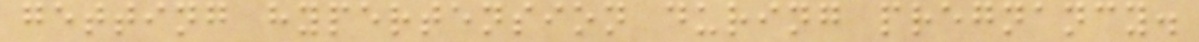getting hypertension during pregnancy.
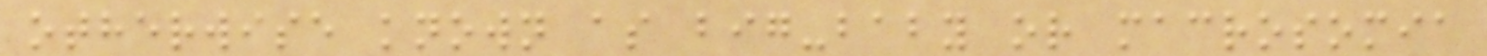otherwise known as big-baby or macrosomia
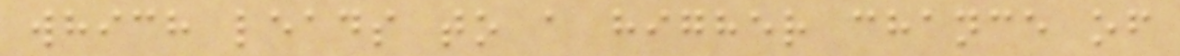which leads to a higher chance of
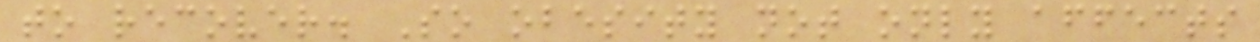to recover. So obesity not only affects
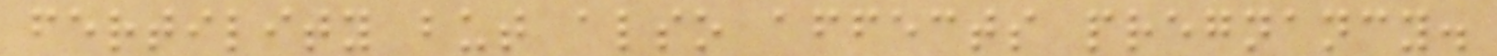fertility but also affects pregnancy.
